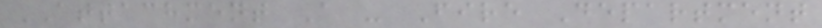ATTACHMENT A - Fire Department
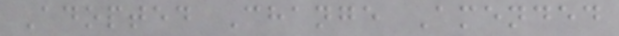Adopted Change Amended
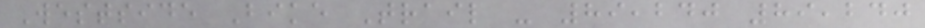Westside Bike Trail - 89,240 89,240
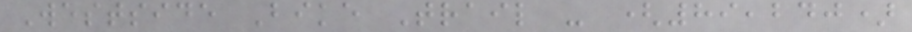Westside Bike Trail - (89,240)
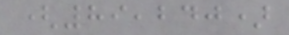(89,240)
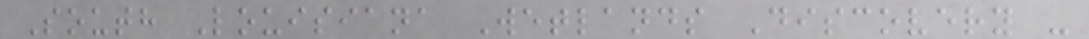South Louisiana Wetlands Discovery -
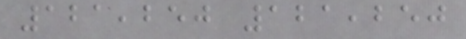121,250 121,250
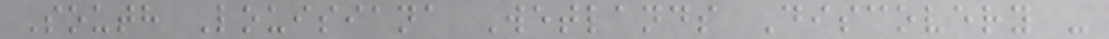South Louisiana Wetlands Discovery -
